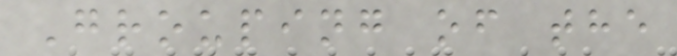Grouping of the
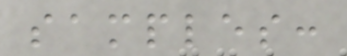samples:
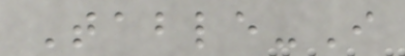Table-I
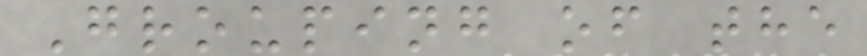Grouping of the
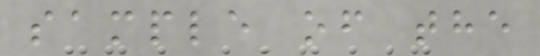sample of the
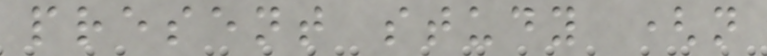present study (n
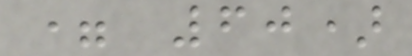= 60)
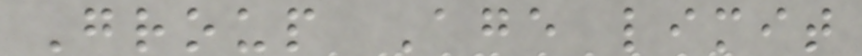Group Age limit
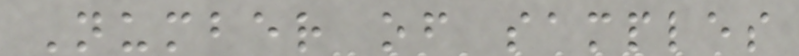Number of samples
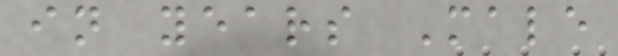in years Male
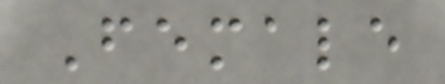Female
